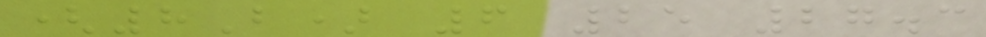(8B) 6 25 27.3
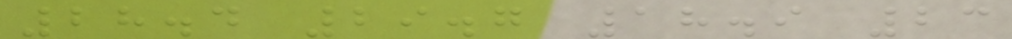28.4 29.7 18.9 23
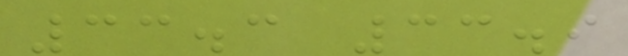33.3 33.9
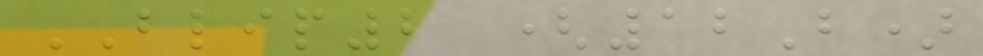BLIP2 (12B)
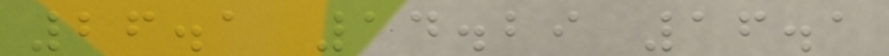26.1 14.29 16.1
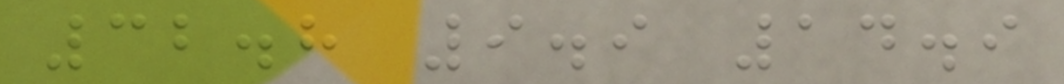32.8 9.9 14.9
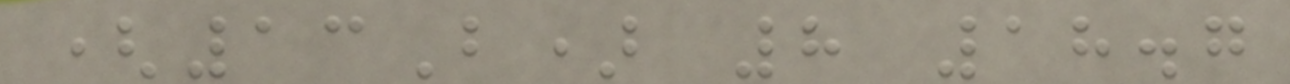(13B) 8 18.7
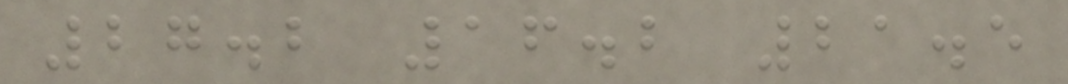27.2 16.2 21.5
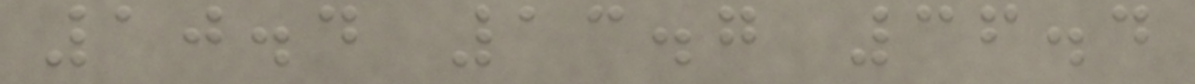10.4 13.7 36.4
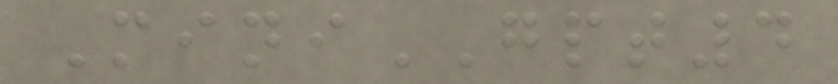MiniGPT4
